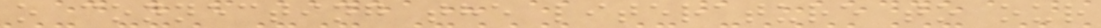o connecting the literature to our
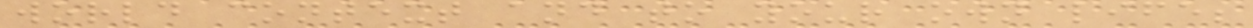world context and to your own life;
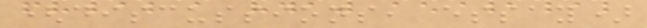(discussions, essay)
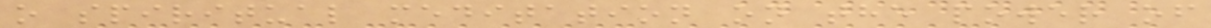o spiritual meditation on the power of
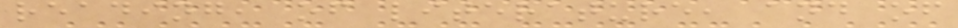reading, of literature, and of
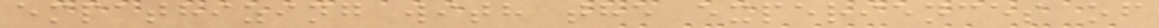empathizing with the experiences of
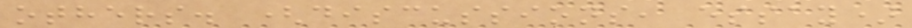others. (discussions, essay)
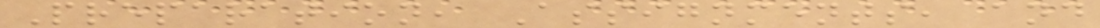Preparation, Assignments, and
